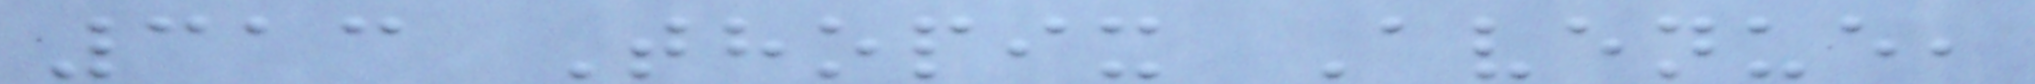313 Thopix Avenue,
